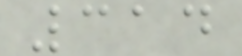314
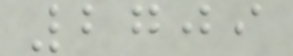2709
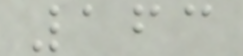163
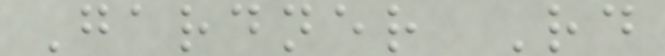Gardner Rd
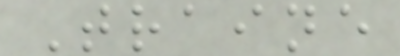Traine
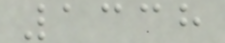1338
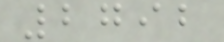2792
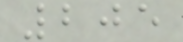205
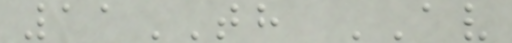11TH AV
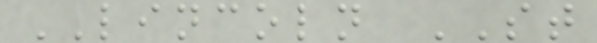LINCOLN ST
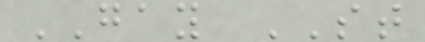GAY ST
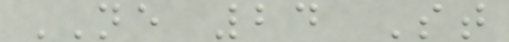NE 24 St
